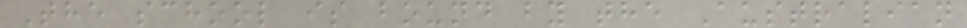The school is bound by the Australian
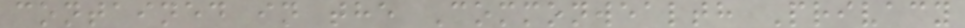contained in the Commonwealth Privacy
